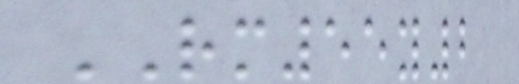RM55y2
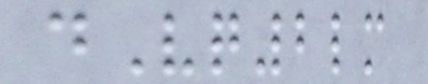dVq2lm
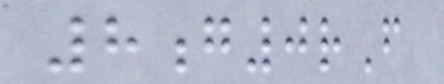8g0rF
